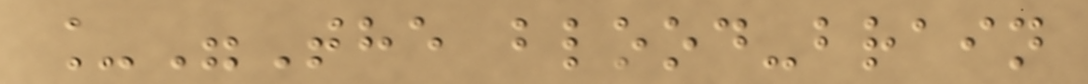_"The blood-brain
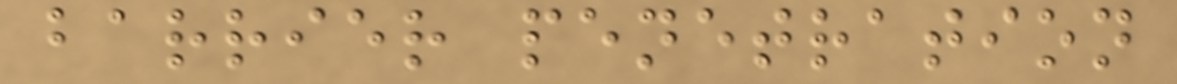barrier penetration
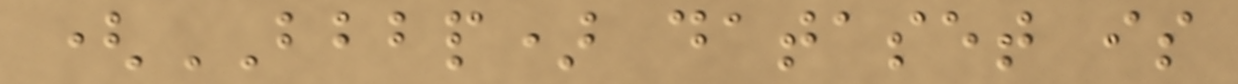(BBBP) dataset is
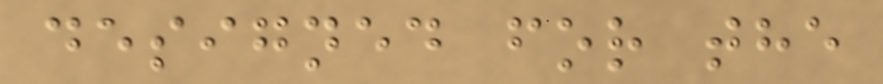designed for the
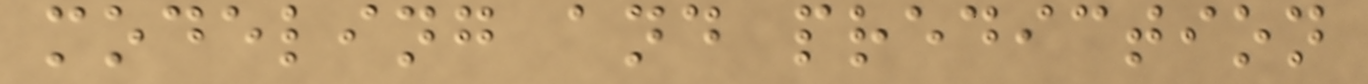modeling and prediction
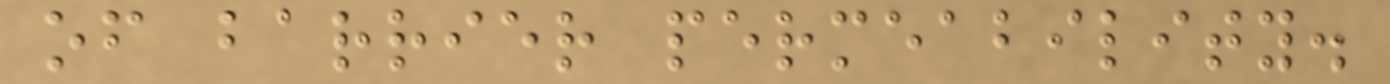of barrier permeability.
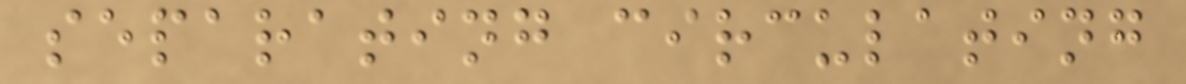separating circulating
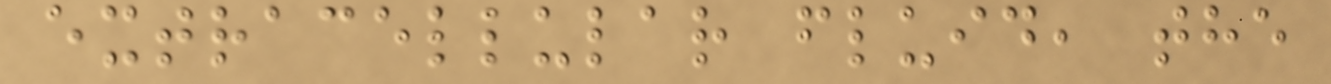extracellular fluid, the
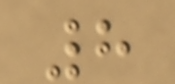8
